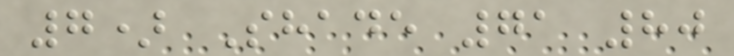7) Shade 71 80
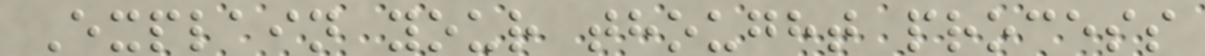Explain your thought process
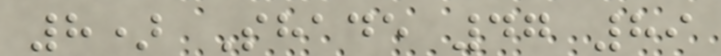8) Shade 47 89
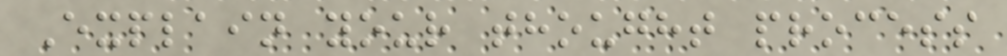Explain your thought process
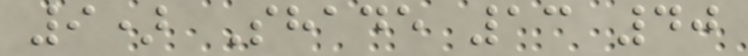9) Shade 13 40
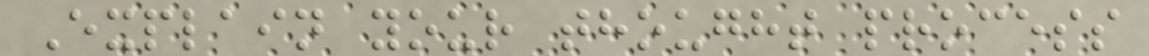Explain your thought process
